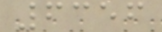6356
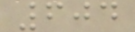604
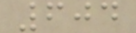604
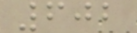602
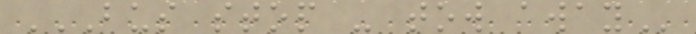BUS STOP - TOW AWAY
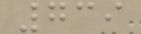739
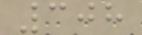308
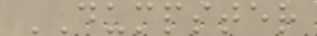DUMPSTER
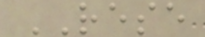RESE
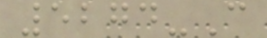5274-C
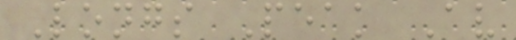Longs Peak Av
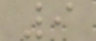9
